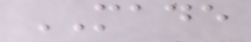MADE
